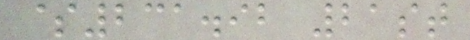$231.92 21st
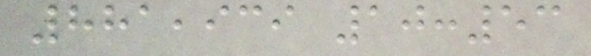881,939 10:53
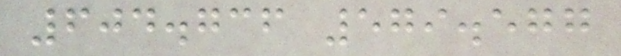604.736 579.577
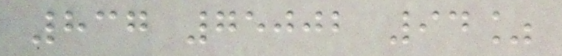837 75002 94%
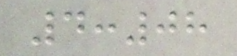4:08
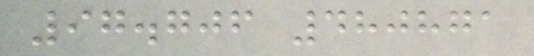97.706 480871
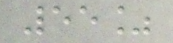55%
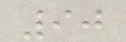90
